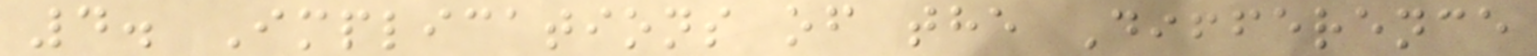4. Implications of the Difference
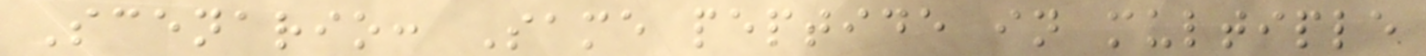Scenario: Same peptide in multiple
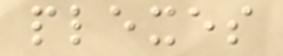plexes
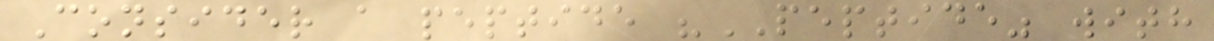Consider a peptide "PEPTIDE" with
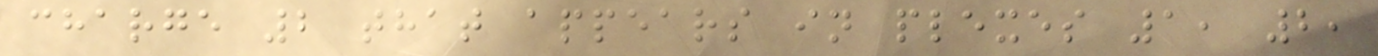charge 2 that appears in plexes 1, 2,
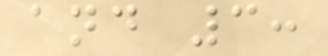and 3:
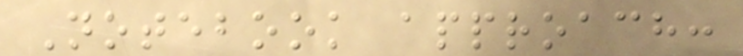Notebook approach:
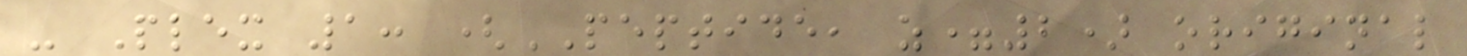- Plex 1: (PEPTIDE, z=2) original
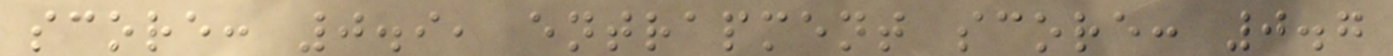score: 0.9, entrapment score: 0.7
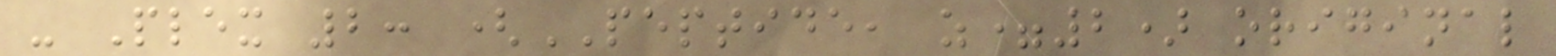- Plex 2: (PEPTIDE, z=2) original
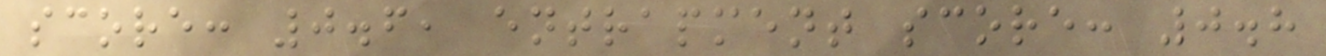score: 0.6, entrapment score: 0.8
